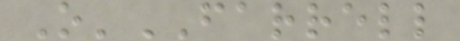O'FARRELL
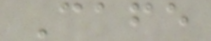Cafe
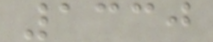1330
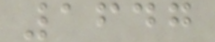1647
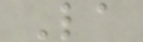La
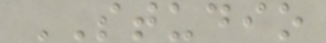STUDIO
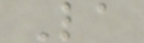La
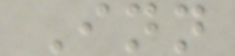Inn
